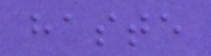haste
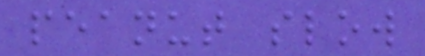peanut slow
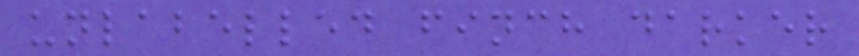unlabelled finch darker
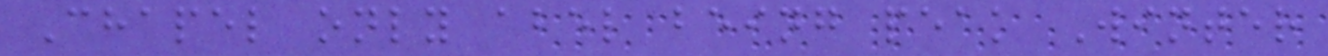Chapel only abel being peak Winter
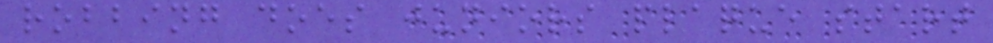robbing does juniors plaque start
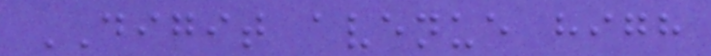DIGIT avenue high
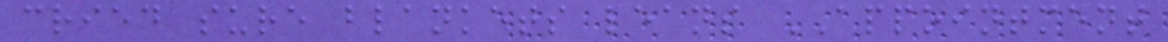cried sure blankets leans APPOINTMENT
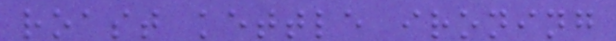roast kettle ironing
